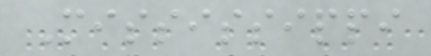Mississippi
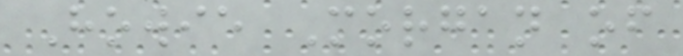Howie Morgan of
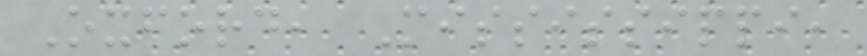Oxford, Mississippi,
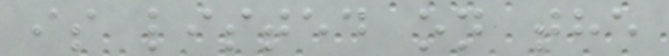is listed on the
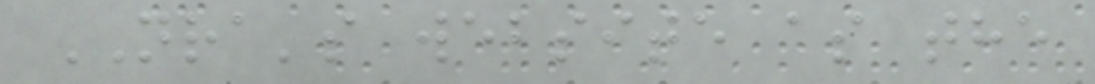NRA's website as the
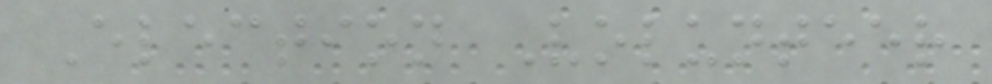Election Volunteer
